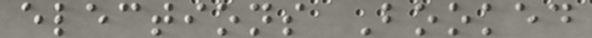elections Booked
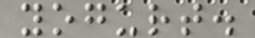yogurt.
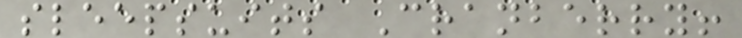sleepsuits Cranberry!
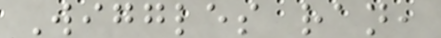Wiggles ran,
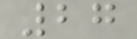27
